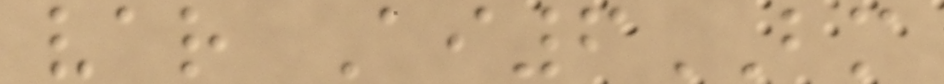var Ai6BM
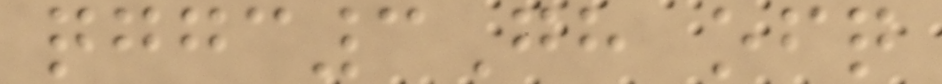qggc3Gh ofq
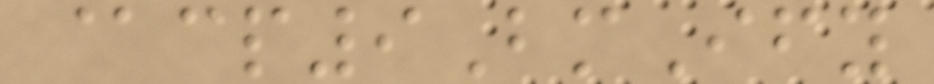@cp9BmIfy
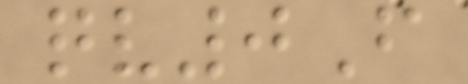qv0F
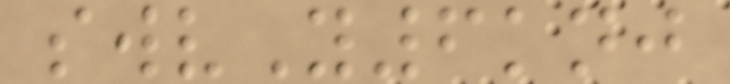swvY6knj
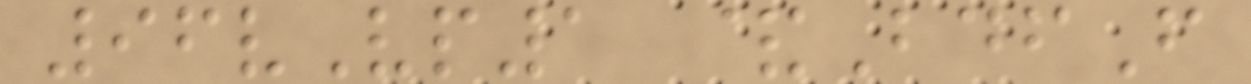96vVp1 &BdfF
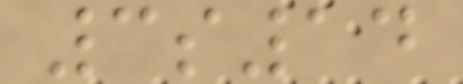3s14
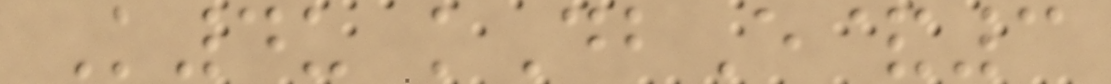K4u kDbE&3
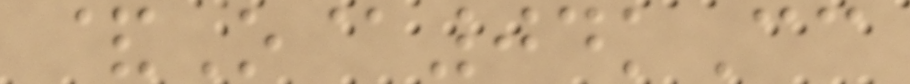&O@04kCc
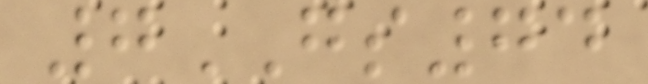7GS74
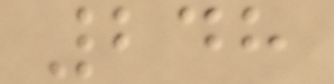248
